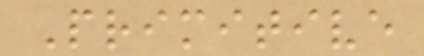Primitive
